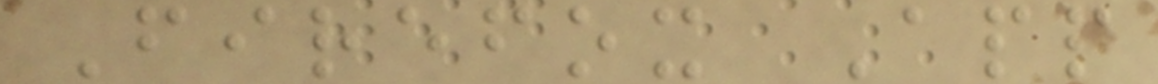Firefox App
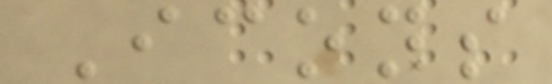Icons
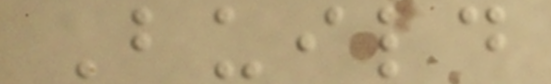Build
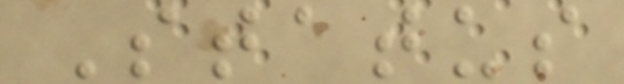Status
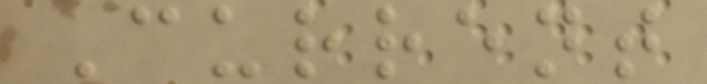Current
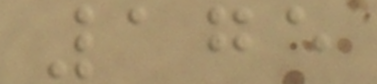175
